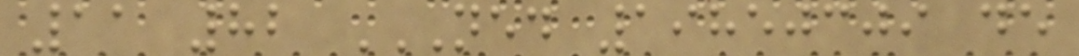11 82 NED 19850309 DE
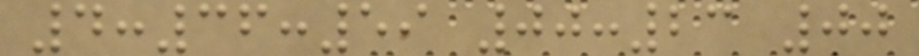4:36:59 00:23 00
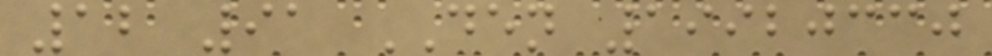12 91 DEN 19920330
